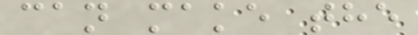can make the
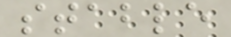stable
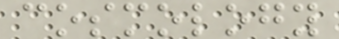cosmology
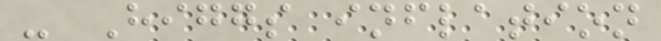- Higgs inflation
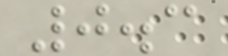0.3
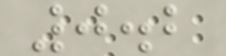0.2
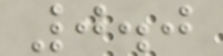0.0
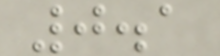0.1
